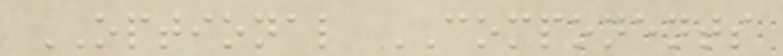OPTIONAL COMPONENTS
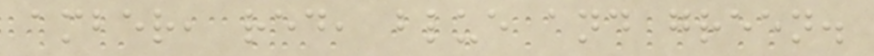amber, red, blue and green.
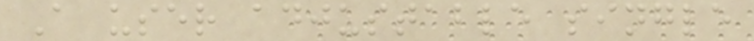A user adjustable single
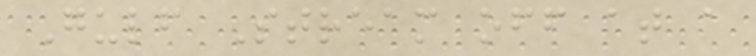Gulf Stream off at a
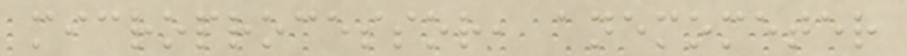microprocessor, anemometer
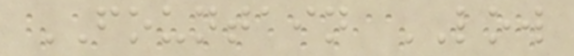FOUNTAIN LOW
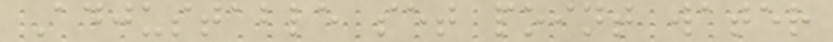Adjustable set point water
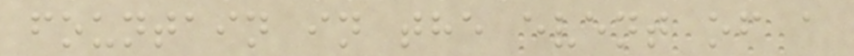fountain in the event of a
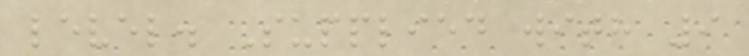level. Supplied with 9
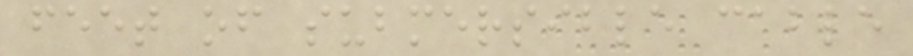feet of submersible cable
